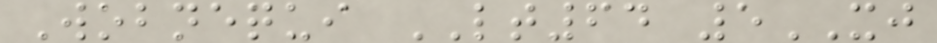Wobnequi LT64 5XJ
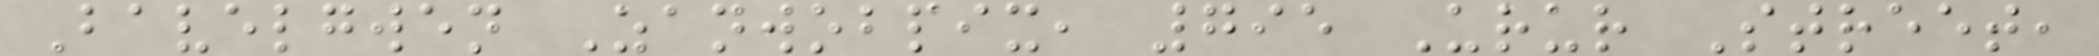Bavelgwen Zanwobpix, 795 Urur Street,
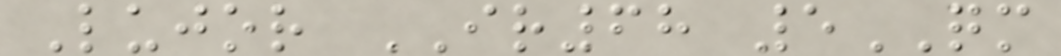Lujor IR68 5QM
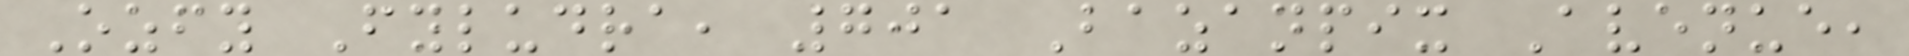Ozfy Fyludra, 701 Bazanpix Avenue,
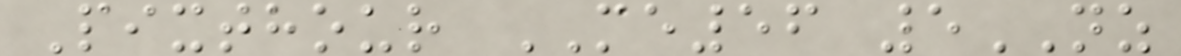Pixthour ME56 5NZ
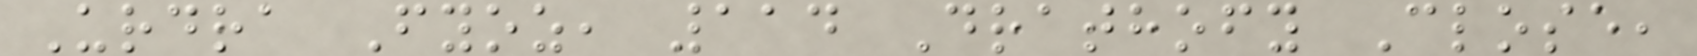Urdra Fyoz, 114 Drathofy Close,
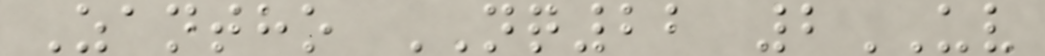Zantho NQ22 2UV
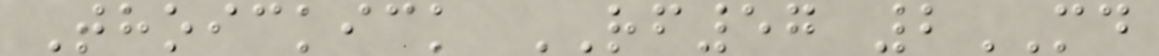Thoickick RF57 2MD
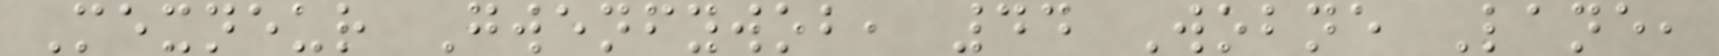Mexneur Gwenfywob, 44 Wobne Lane,
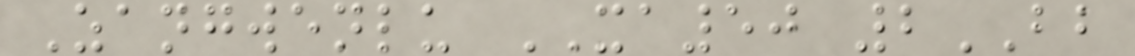Zangwenlu XA50 2BB
